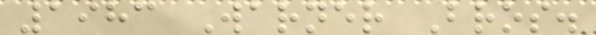1983 Warner Bros.
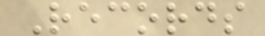Records
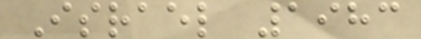Israel 1983
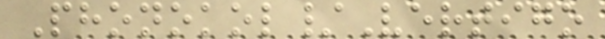Phonokol/Vertigo
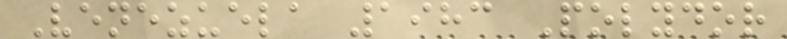Venezuela 1983 Polydor
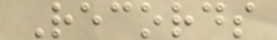Records
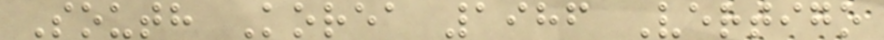South Korea 1986 Vertigo
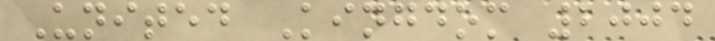United Kingdom 2004
